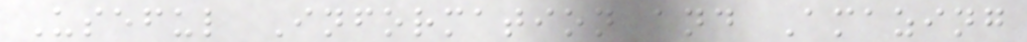Useful Information and Amazing
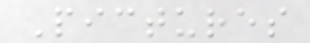Pictures
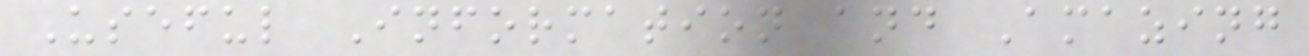Useful Information and Amazing
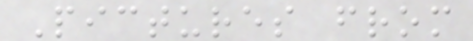Pictures from
